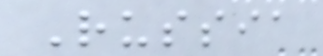Russia
